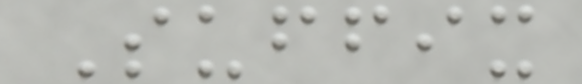Suffix
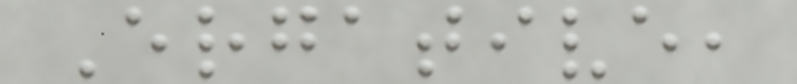Ergative,
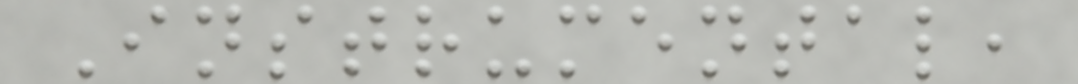Instrumental,
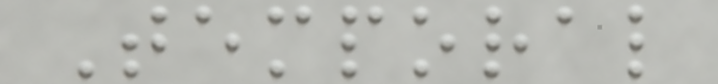Temporal
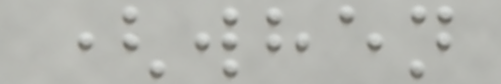(when
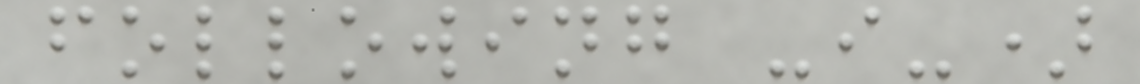following -i-)
